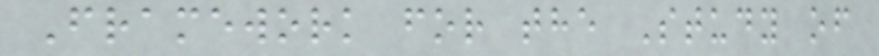Framework for the Study of
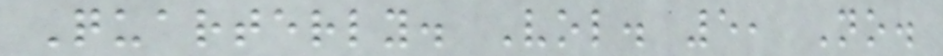Quarterly. Vol. 5, No.
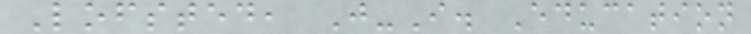Lofsted, J-I. Education
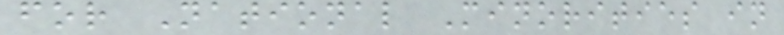for National Minorities in
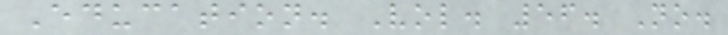Education. Vol. 56. No.
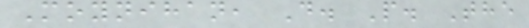Moynihan, D. P. The
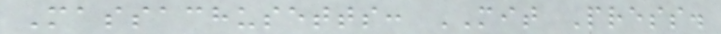Massachusetts: MIT Press.
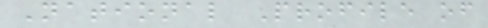National Profile of
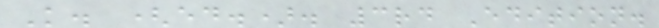K. (ed.). 3rd Edition.
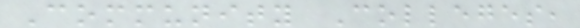Community Colleges,
